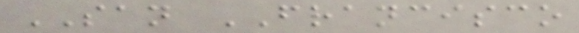SAN FRANCISCO
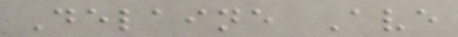Delaine Ave
